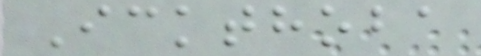Ickthoba
